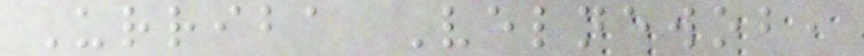Urriba Velnewob,
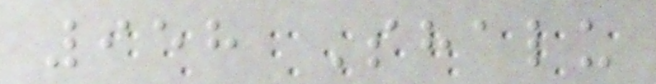958 Shalu
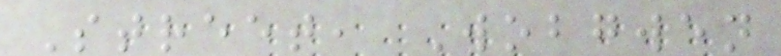Street, Wobgwen
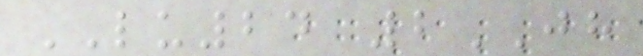LU24 2JH
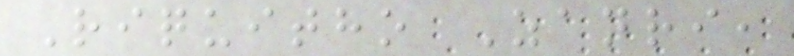Riquitho Zanri,
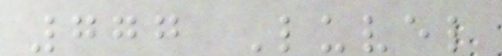777 Luvel
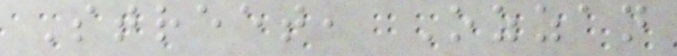Street, Ozzan
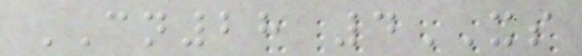CN28 4XS
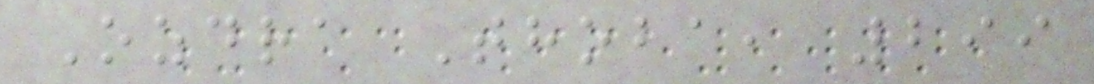Ozdra Thoba, 299
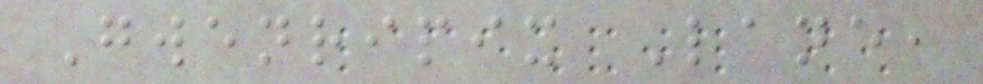Gwenripix Lane,
